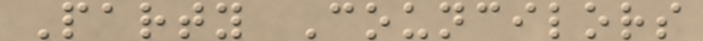Party Councilors
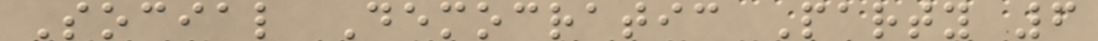Social Democratic Party 6
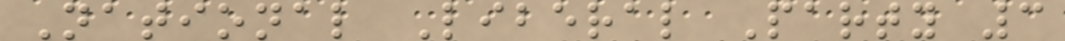National Liberal Party 3
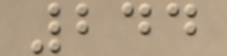244
